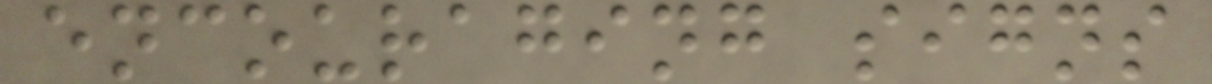encouraging signs
